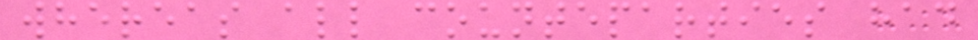whereas all counteparties had
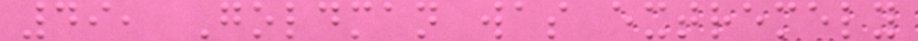49, Goldman was extremely
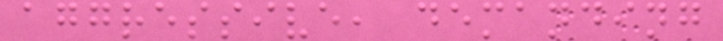aggressive, demanding
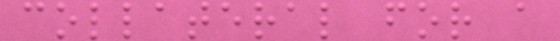collateral for a
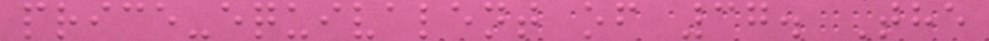price-equivalent of 37. The
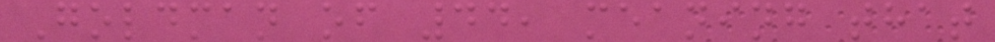Goldman of 44, meaning that
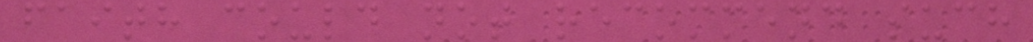faith could not recommend such
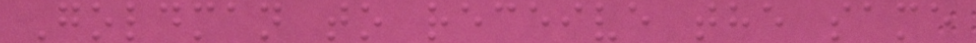Goldman to receive the same
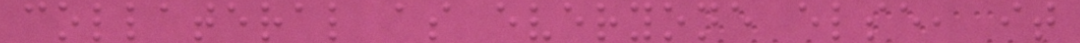collateral as everyone else, it
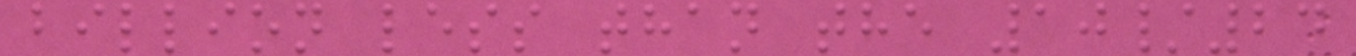billion less than the 10/24
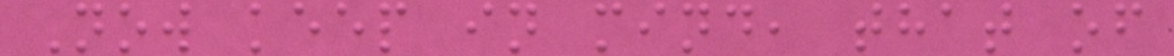Now keep in mind, that of
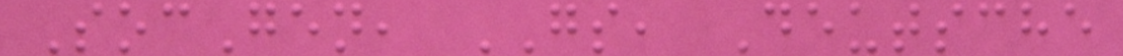SocGen, GS, Deutsche
